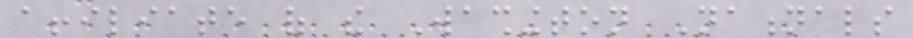affiliate of the Washington Nationals
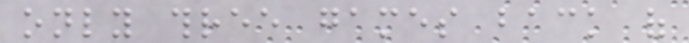only three games back of
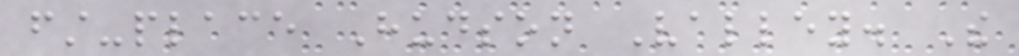first-place Hudson Valley. The
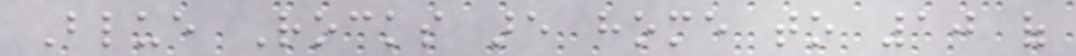Blue Rocks are home to 10 of
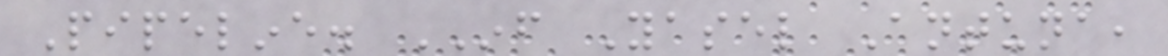Pipeline. INF Yasel Antuna,
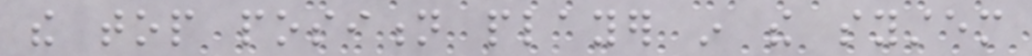the top position player in the system
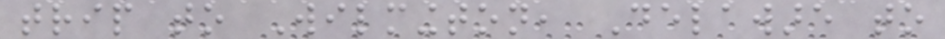trip to Wilmington, Delaware to
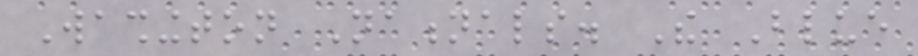Washington Nationals. The Blue
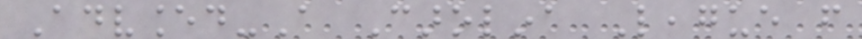Advanced-A Carolina League from
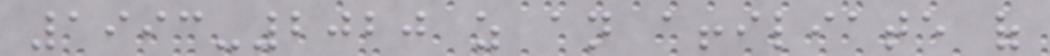1993-2020 as an affiliate of
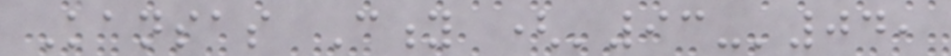Kansas City ('93-'04,
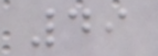49
